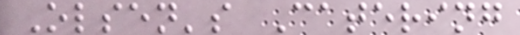Olsen's Catering
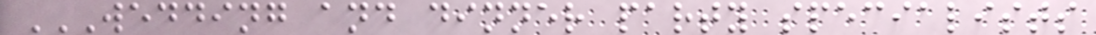WEDDING AND DINNER PARTY SPECIALISTS
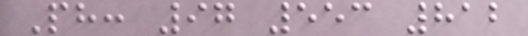Ph: 97 553 812
